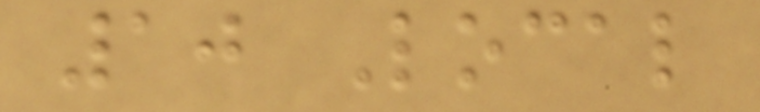10 Local
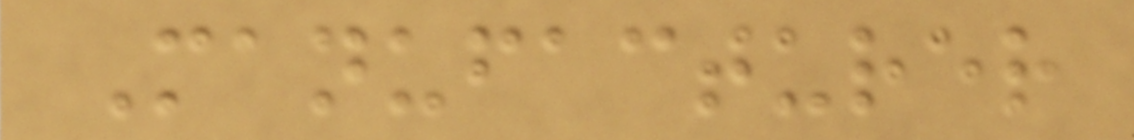Manufacturer
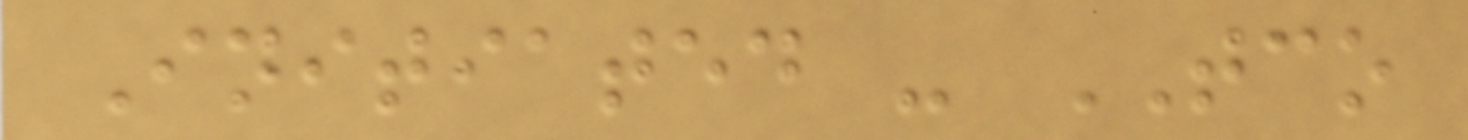Initiated - TCO
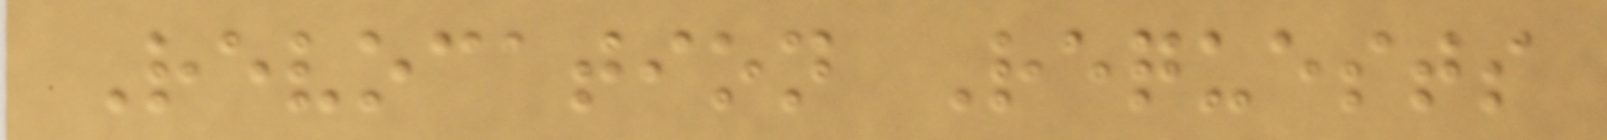Revocation Requests
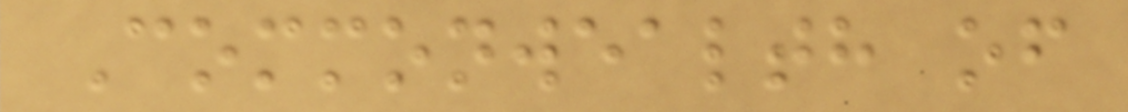Commonwealth of
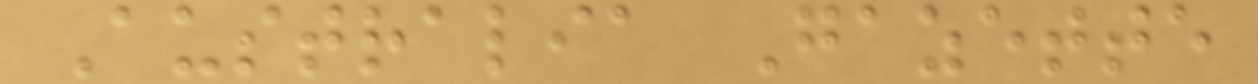Australia Gazette
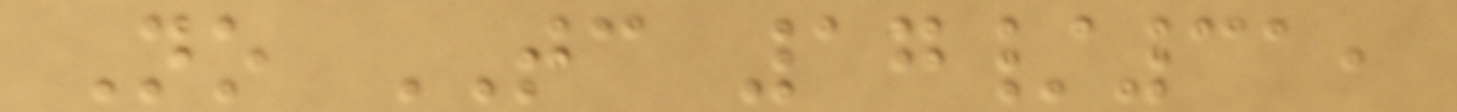No TC 17/31,
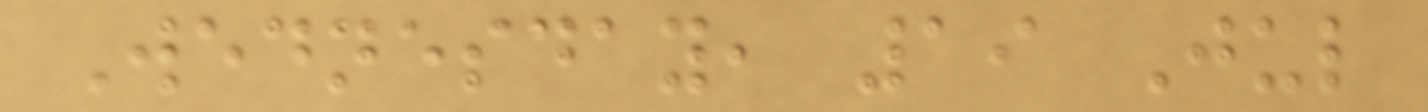Wednesday, 19 Jul
